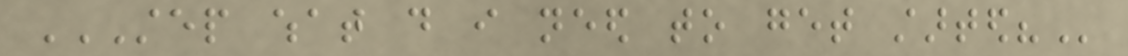STEP WHAT DO I NEED TO GET STARTED?
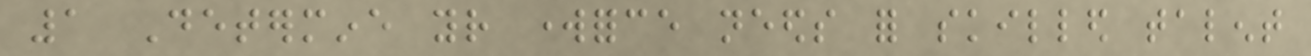1 Determine your workforce needs for skilled talent
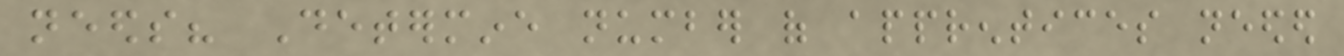needs? Determine number of apprentices needed
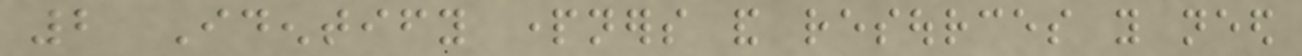2 Identify partners and resources you need
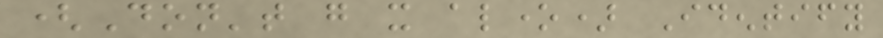(Don't go it alone) Identify
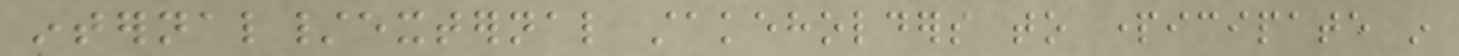internal/external stakeholders to participate in
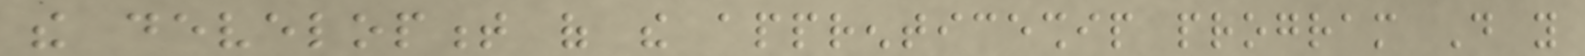the development of the apprenticeship program Do you
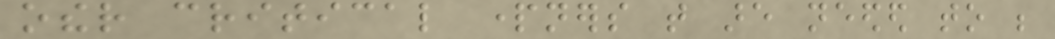other critical partners that are needed to be
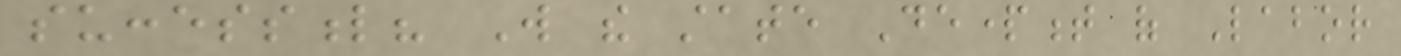successful? Will the state Department of Labor
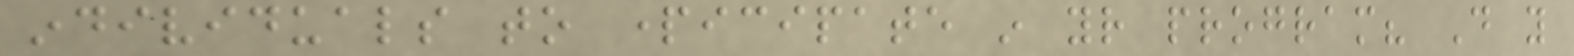individuals to participate in your program? Do you
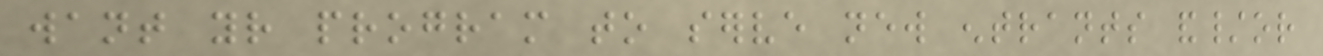want your program to serve new entrants and/or
